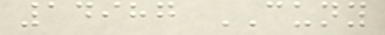14987 CUNY
